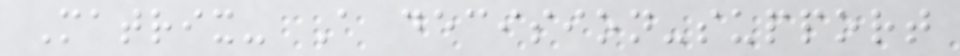Matrix- A decision-support
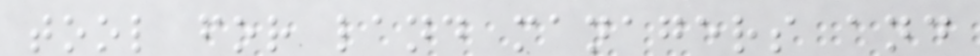tool for land managers and
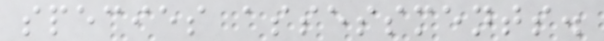species assessments.
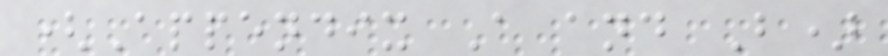(Appendix A and B)
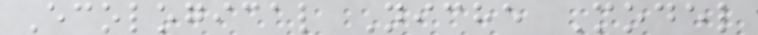Ecological Niche Model
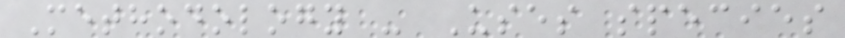Methodology - Uses species
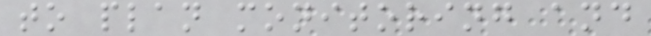to plan monitoring and
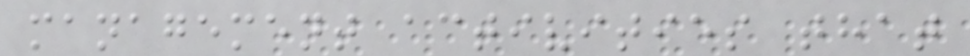management activities that
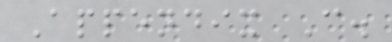Appendix C.
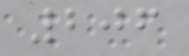206
